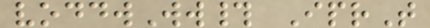voddwWw# IprT
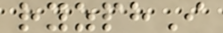ryzphI
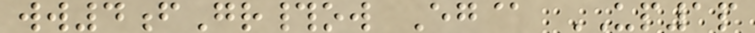ww4fGr#ow Eg@ UP1p
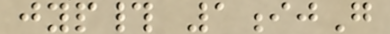jyp# 1ijG
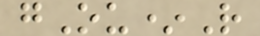gOu*R
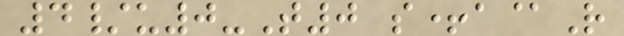4/u0-T0 s+a@R
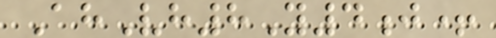AhVh8Y4j+
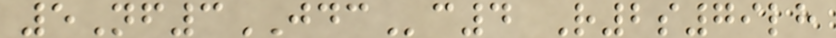5Nf3JDCc4 R2s79lh
